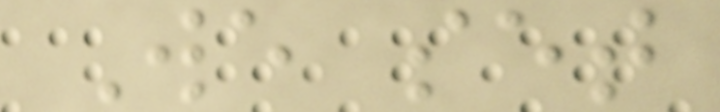We set
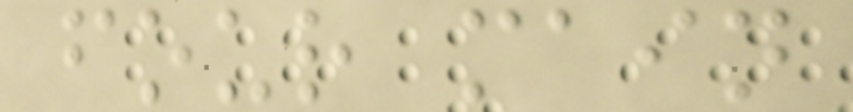four main
